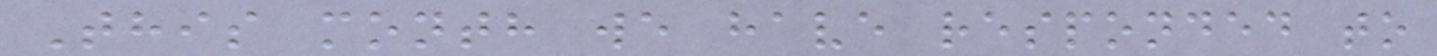This month we have responded to
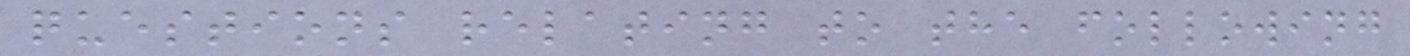questions relating to the following
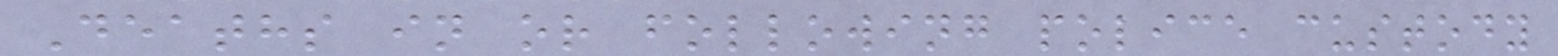Deaths in or following police custody
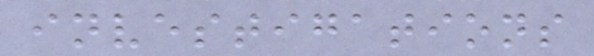investigations
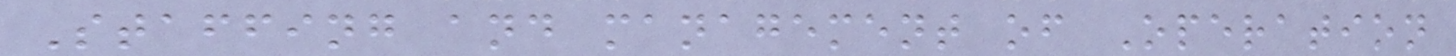Staffing and management of Operation
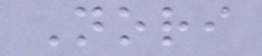Nori
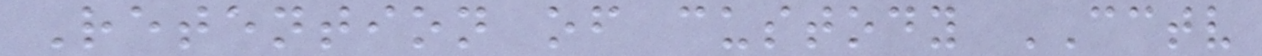Retention of custody CCTV
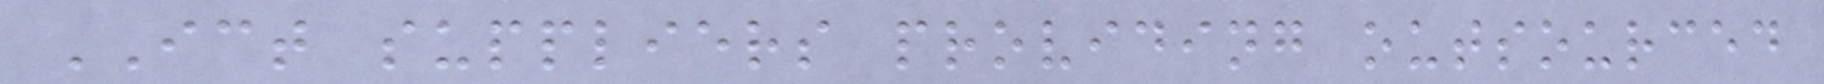ICT suppliers providing outsourced
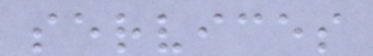services
